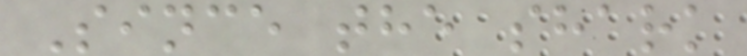Since the shark
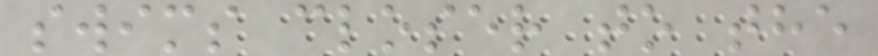swims closer to the
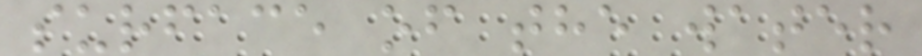surface of the water
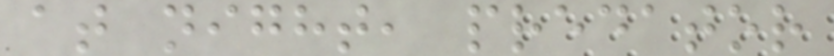at night, predator
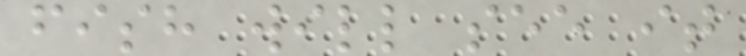fish will see it
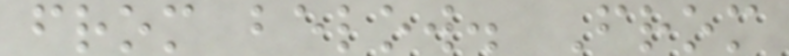from below. From
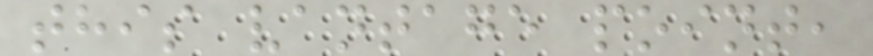this vantage point,
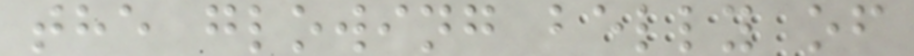the glowing belly of
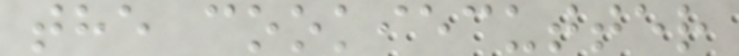the cookiecutter
